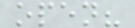open?
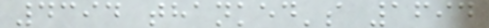4394 thanked's 1694
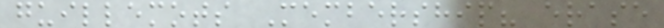guillemots Membership? erase
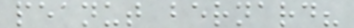peanut bernard?
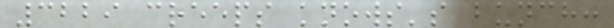3229 creeps knows's bunch:
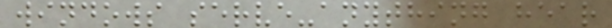windows serve-anything hear
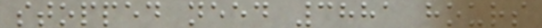stopped need 3881 hours
